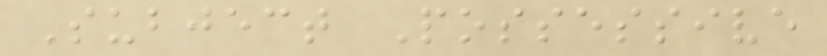Subject Possessive
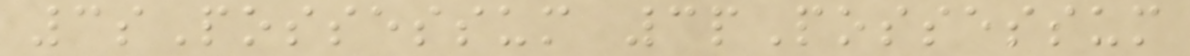3sPossessum 3pPossessum
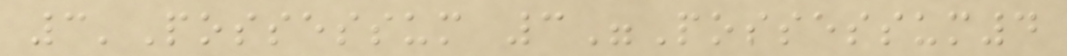3'Possessum 3"Possessum4
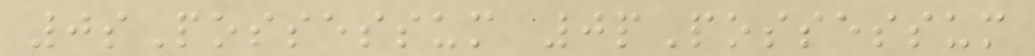0sPossessum 0pPossessum
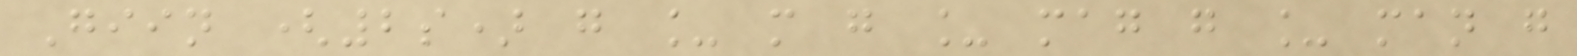Giin (2s) g _ m g _ mag g _ man g
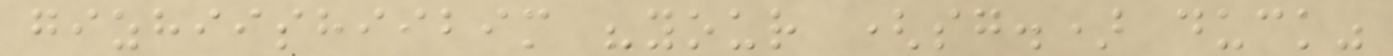gizhiishiibim "your (sg.) duck"
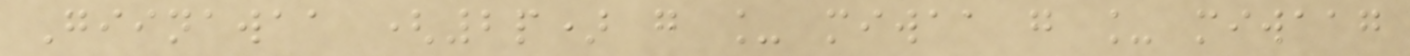Giinawaa (2p) g _ miwaa g _ miwaag
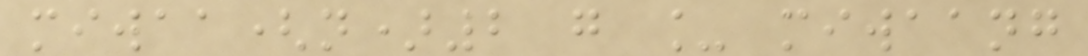miwaa(n)2 g _ miwaang
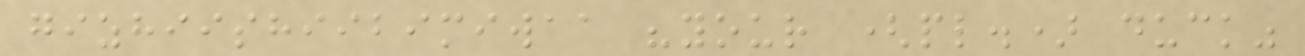gizhiishiibimiwaa "your (pl.) duck"
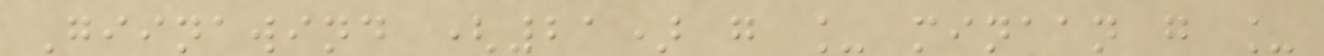Giinawind (21) g _ minaan g _
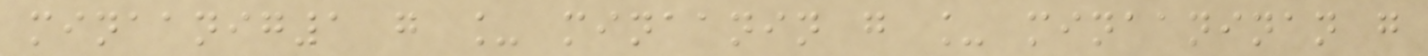minaanig1 g _ minaanin g _ minaaninan g
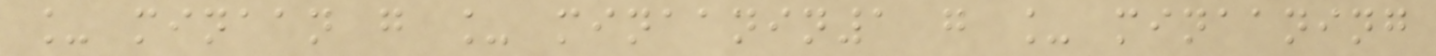_ minaan g _ minaanin1 g _ minaaning
